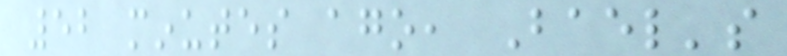52 minutes ago, Bael's
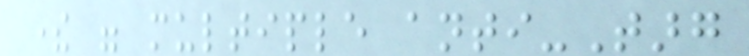there were multiple anti-Targ
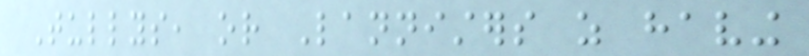Tullys, or Lannisters as having
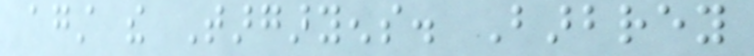against the Targaryens. Barbrey
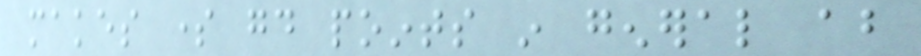makes some good points in general about
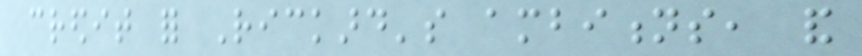credit for Rickard's ambitions, and
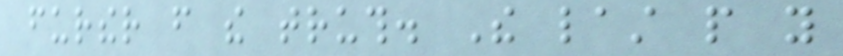further from the truth. The last people you
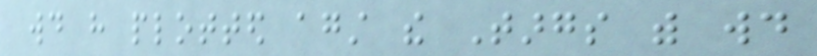would have plotted against the Targs with would
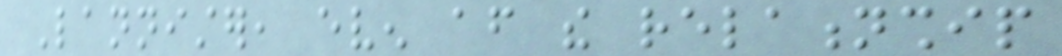Lannister, even after the relationship
